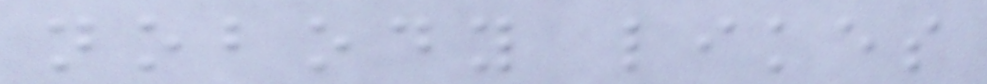nobody likes
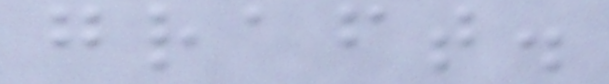graft.
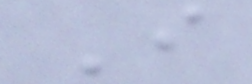I
